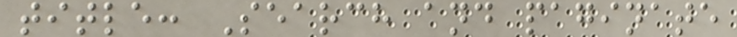title: Search and paginate
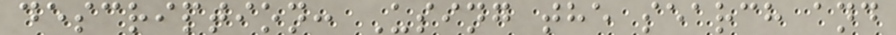description: Using the search and
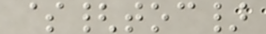${toc}
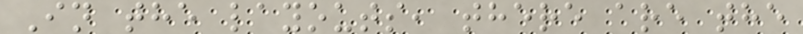In the layouts, there are the
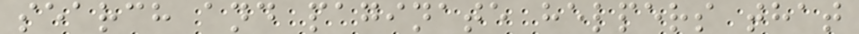search and paginate helpers that
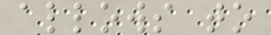allows to
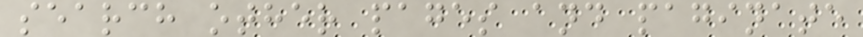search other pages and paginate
